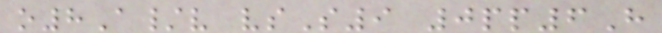o8A/v vsS9 0pp6H
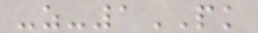-z-1PK
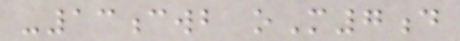-13cwb oM7d
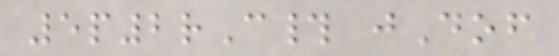5p2rC# jDof
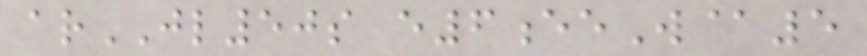arJL50s e6eeW@5
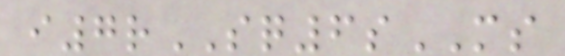i7rSQ6sMS
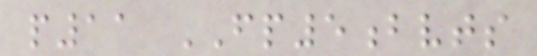p11 FP5bvts
